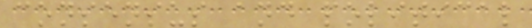consensus and political
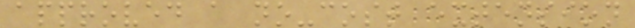approved a no-cost extension
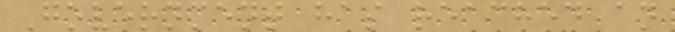Government has reached an
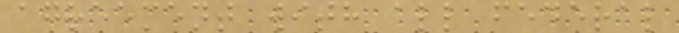agreement with all federal
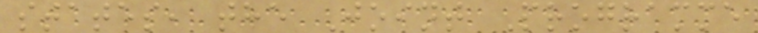states, the Joint Programme
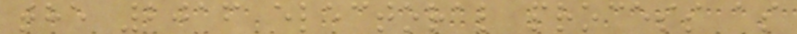the 2016 electoral process as
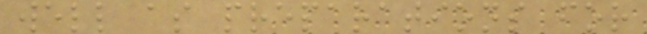well as preparations for
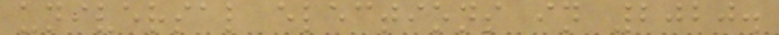universal elections in 2020.
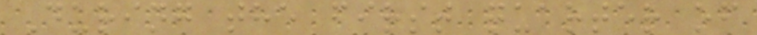During the first quarter of
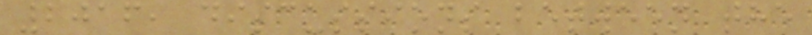2016, discussions between the
